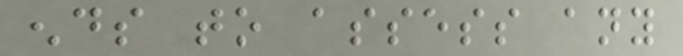ends to assess any
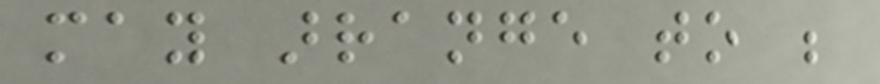may arrange to be
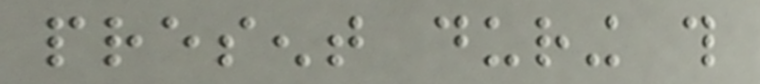present during this
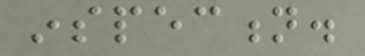inspection.
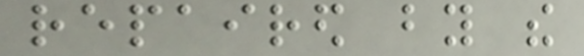repaired by the
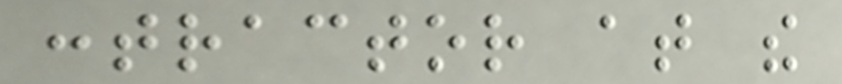contractor at the
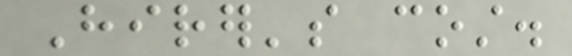Hirer's cost.
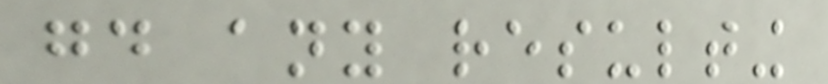good any resulting
